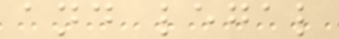and legal
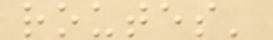routes'
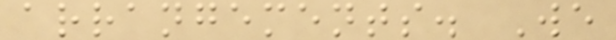arrangements. We
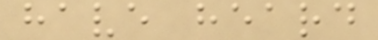have heard
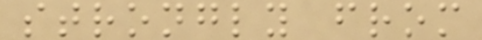strongly from
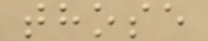those
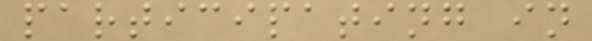participating in
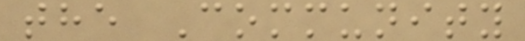the Community
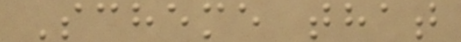Scheme that
